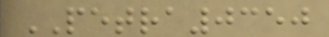PETRA0350
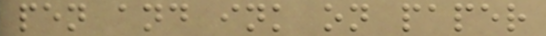pen and ink on paper
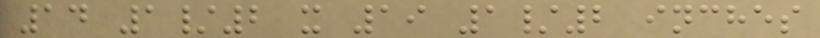14 1/2 x 19 1/2 inches
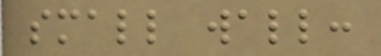small wall:
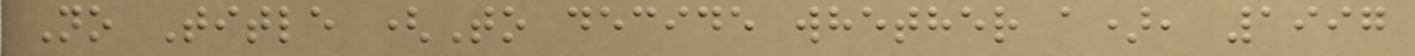No Title (To decide whether a), 1997
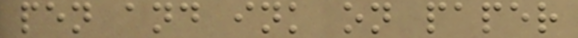pen and ink on paper
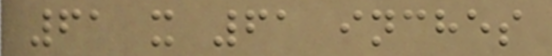61 x 61 inches
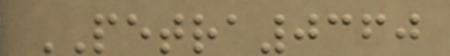PETRA0360
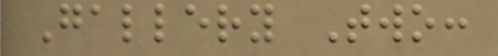Gallery Two:
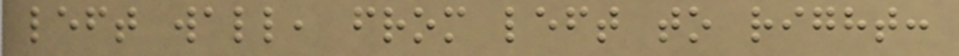left wall, from left to right:
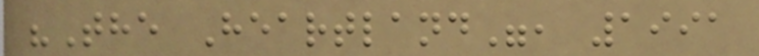"The Heartland", 1991
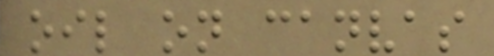oil on canvas
